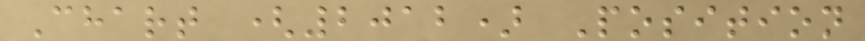Chart (2012) Position
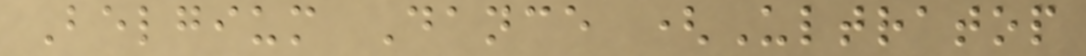Belgium Dance (Ultratop
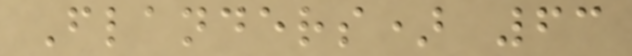Flanders) 63
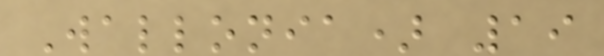Wallonia) 19
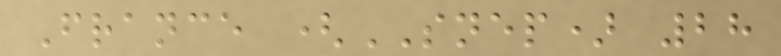France (SNEP) 28
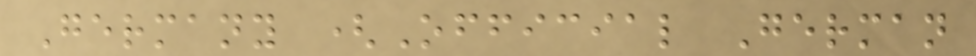Germany (Official German
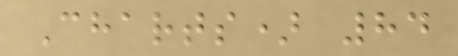Charts) 84
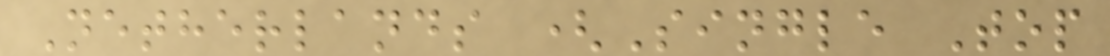Netherlands (Single Top
